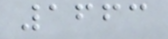1663
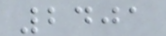2401
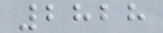2828
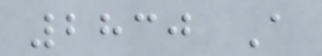2830 A
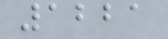1221
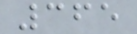365
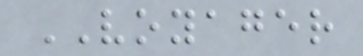VOYAGER
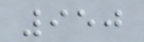950
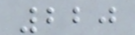220
